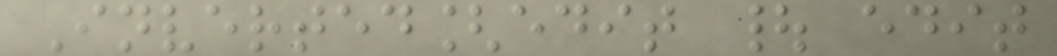Inverted[edit | edit
